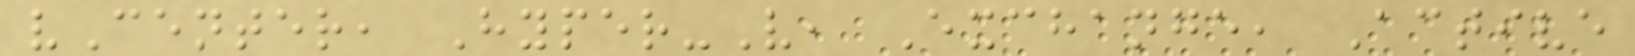vCenter, Hyper-V, Exchange, Active
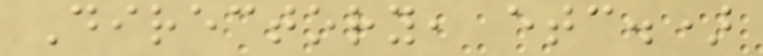Directory, etc.)
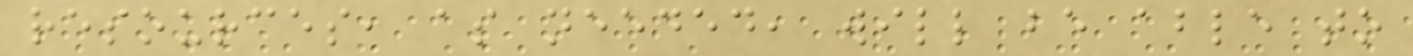resources, as needed, will be able to
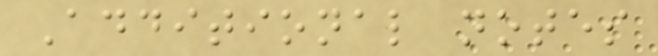Additional notes
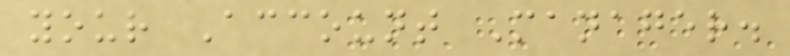your Account Manager.
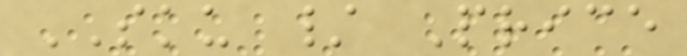SKU / Price
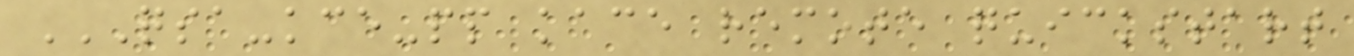QSA-KCE-PP KACE REMOTE QUICKSTART
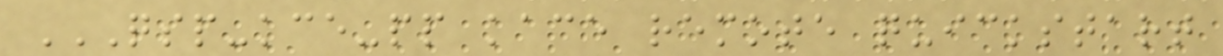QSP-KCE-PP KACE REMOTE QUICKSTART
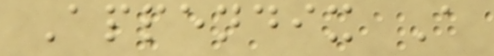Appendix A
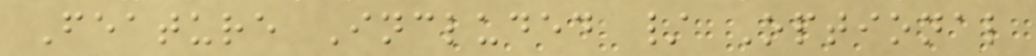Feature Included / Optional
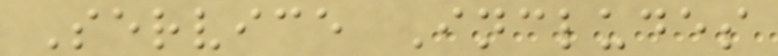Service Includes
